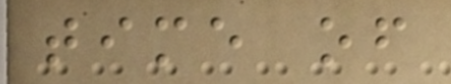time of
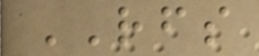RFS
